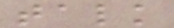talk
